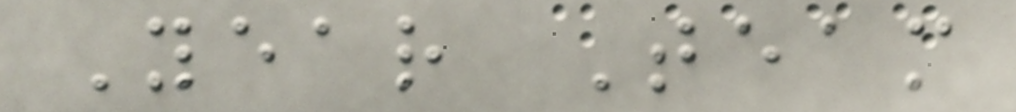Year Team
